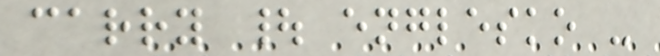carry | englesko -
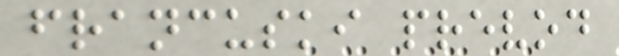francuski prevod
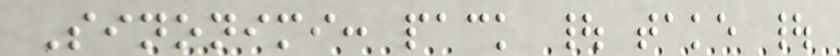Sinonimi: pack | take |
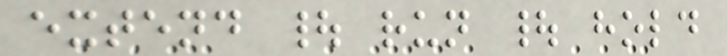extend | run | hold
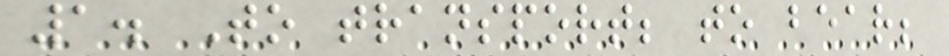1. To transport; to bear;
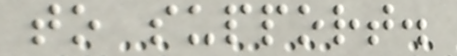to support.
